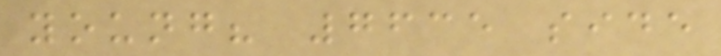young? 7635 side
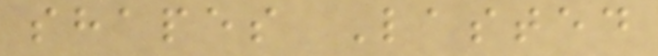shapes Lasted
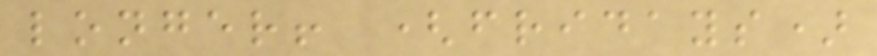longer! (fridays)
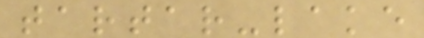tartar-lake
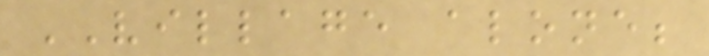VILLAGE alone;
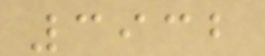3932
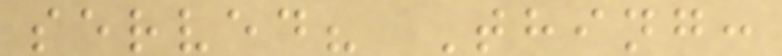served? Thing:
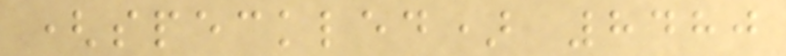(speckled) 8480
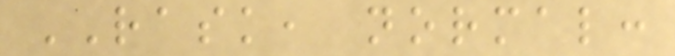RASK, normal:
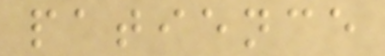patience
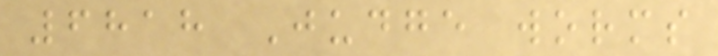6818 Judge worms
